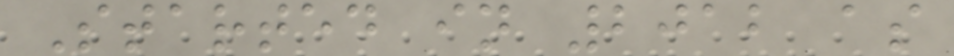Started in 2012 as
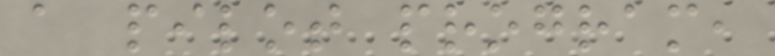a pilot program,
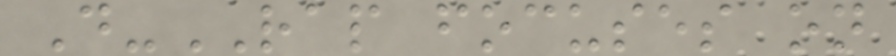D-RAP focuses on
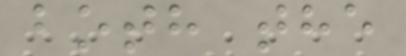both the
